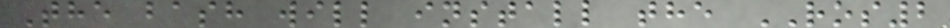The bash will install the ROS2
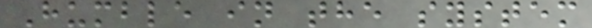Humble in the system
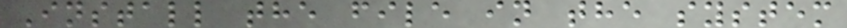Install the file in the system
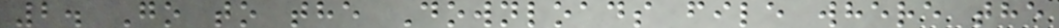2. Go to the Downloads file where the
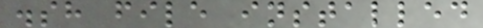.sh file installed
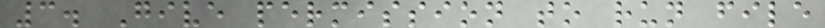3. Give permission to run file
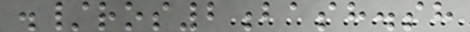./ros2bash.sh
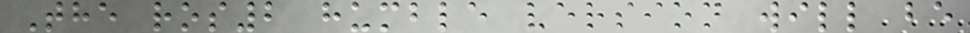The ros2 humble version will be
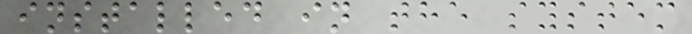installed in the system
